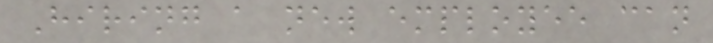Hiring a new employee can
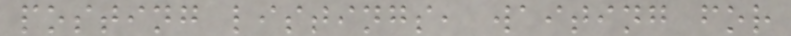posting listings, waiting for
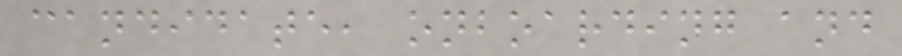candidate, onboarding and
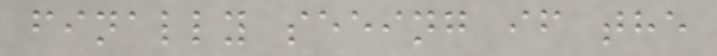finally seeing if the
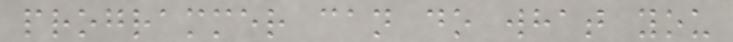programmer can do what you
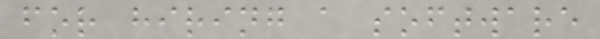for hiring a software
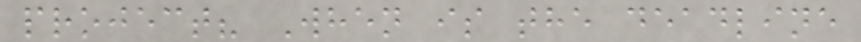project? When is the deadline
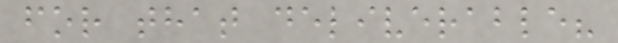for that deliverable?
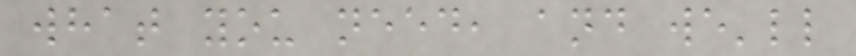what you need, and we'll
